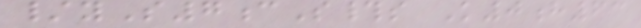/yS7cS#s K0h63
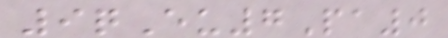9qEu7Pa0
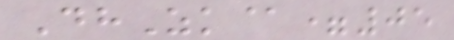DhZk@=05
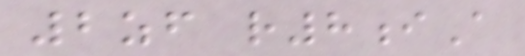2zf r8iA
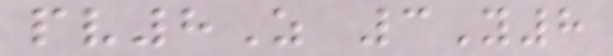pv8Z 3Y8
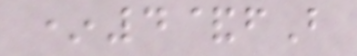*4&fB
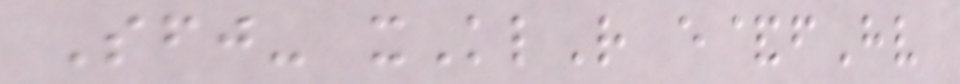Sfj- xKlR e&fHv
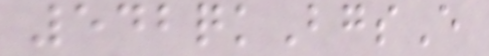542qkBgsE
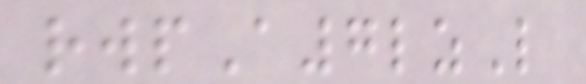rwpA7lzL
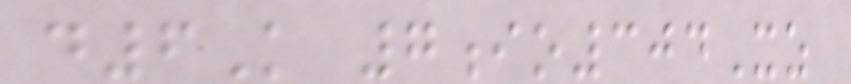d6K 7io304Xz
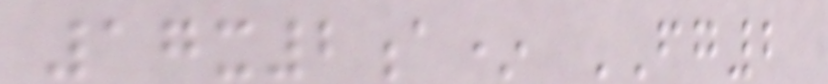17x2a* FG2
